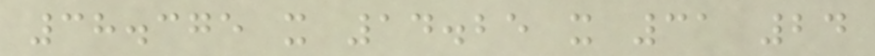38.375 x 14.25 x 31 24
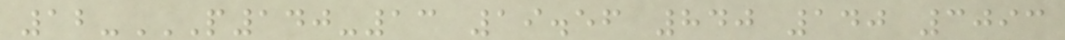12-P140-13 19.56 840 140 3093
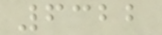6322
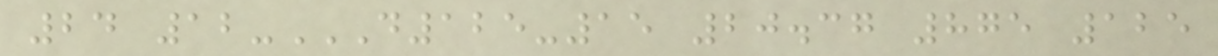24 12-D125-15 20.37 875 125
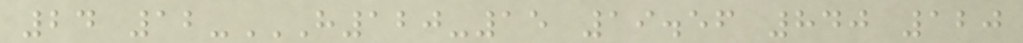24 12-H120-15 19.56 840 120
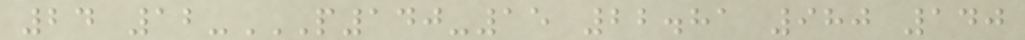24 12-P140-15 22.81 980 140
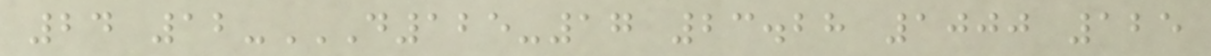24 12-D125-17 23.28 1000 125
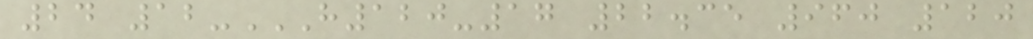24 12-H120-17 22.35 960 120
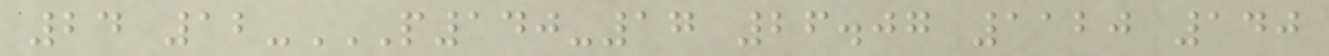24 12-P140-17 26.07 1120 140
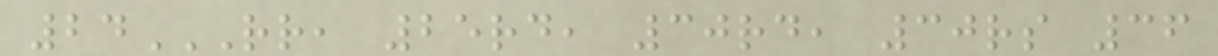24RR, 25RD, 30RD, 30RS 36
